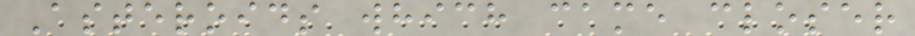Asteroids which came closer
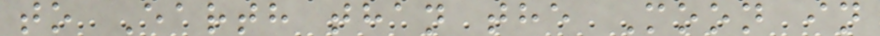to Earth than the Moon in
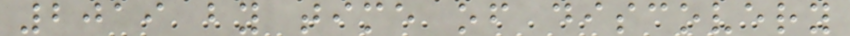2019 by time of discovery
